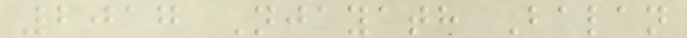2017 Njayath Balan
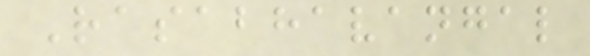Rasabhavangal
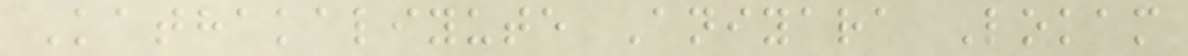Kathakaliyute Aniyara Lokam
